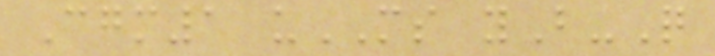Cgm1 uMS yB-Q
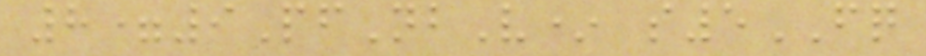8=9PfNbV* s5FQ
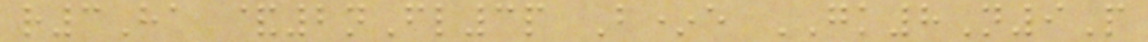r3Ha &2nFl3p B*e GK8N9P
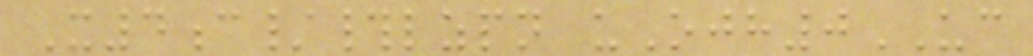X4c/#lzpn uOjh0UC
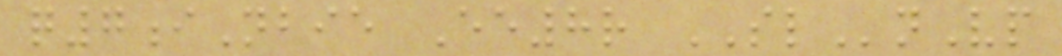q7iNbie Ee8r SLnVp
